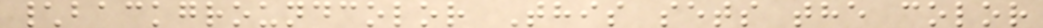\backgroundcolor This sets the color
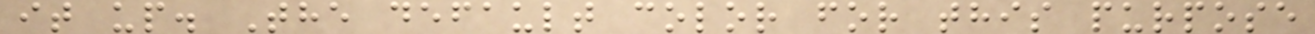it up. The default color for this purpose
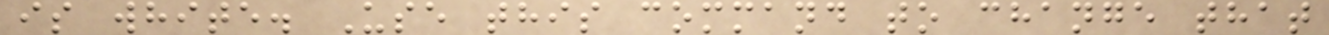is white. Use this command to change that
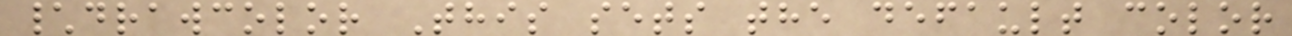\drawcolor This sets the default color
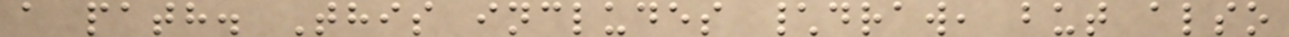a path. This includes \draw, but also
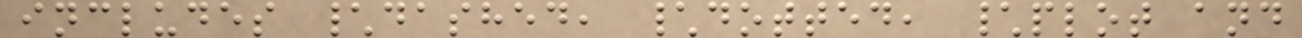includes \dashed, \dotted, \plot and
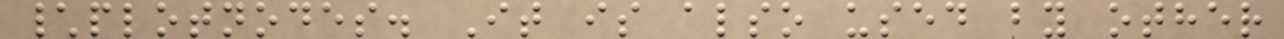\plotnodes. It is also used by other
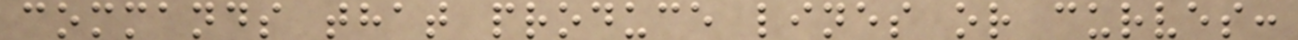commands that produce lines or curves:
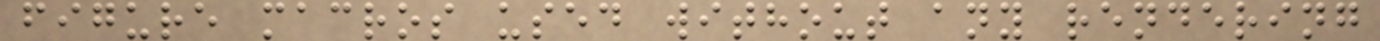figure macros used without any rendering
